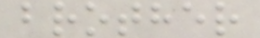brother
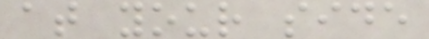at your side
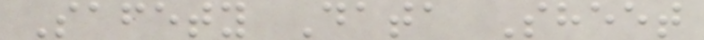Safety Data Sheet
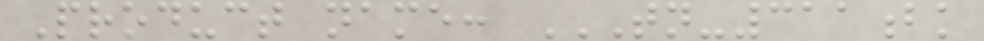Product name: TN-311BK
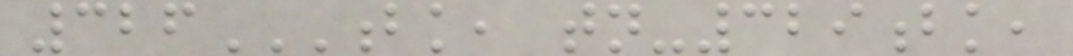326BK, TN-329BK,
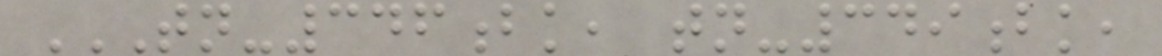TN-346BK, TN-349BK,
